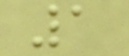1
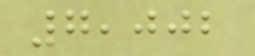7,002
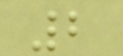2
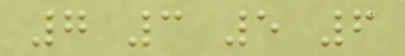7 3 5 6
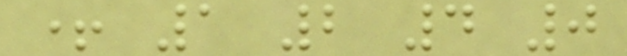+ 1 2 4 0
